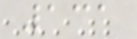131
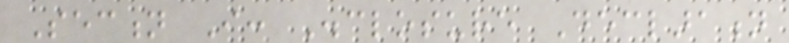Section I: Disclosure Declaration
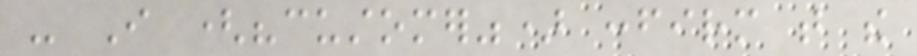- I ("customer") confirm that the
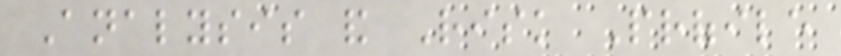Analysis and Risk Profile
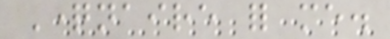Questionnaire for me.
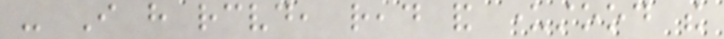- I have received, read and understood the
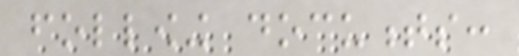following documents:
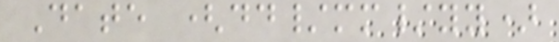Date (dd/mm/yy)
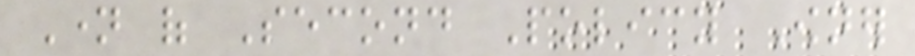Name of Second Policy Owner
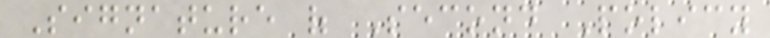Signature of Second Policy
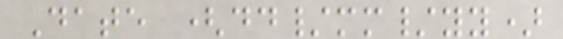Date (dd/mm/yy)
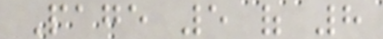Page 5 of 8
